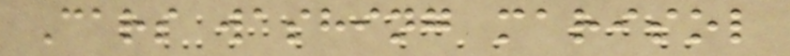Cars washing marisol
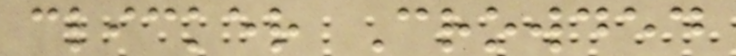clicker Crowded
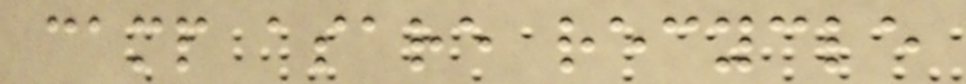camp asare recycle
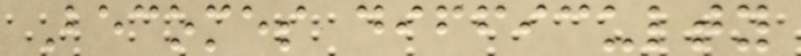Becomes difficulty
